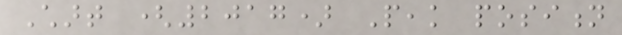Chart (2017) Peak position
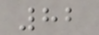82
